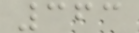363
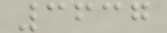3637
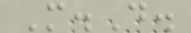M.D.
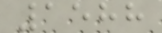1588
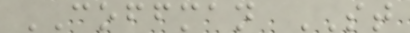COFFMAN ST
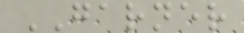GARNER
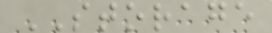STORAGE
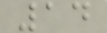14
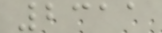2311
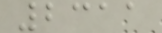2311
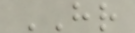HR
